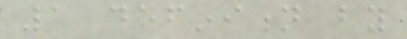1 definition by
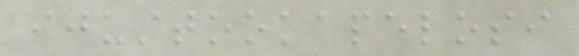ijusttookapelosi
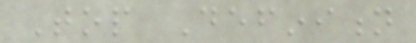Top Definition
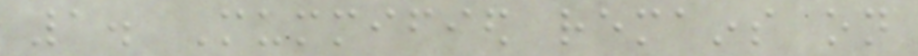1. Mummified remains on
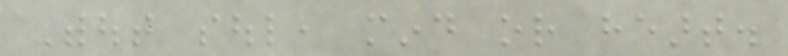Without soul, mind or heart.
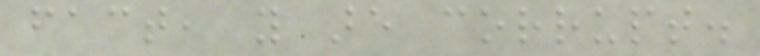fact, you are corrupt.
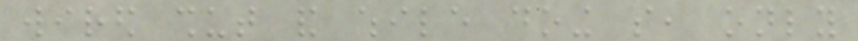wired shut and while doing so, only
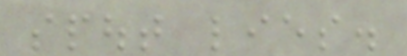spout lies.
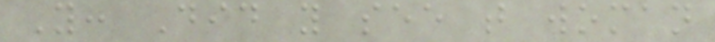You: Did you see that woman
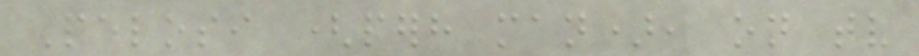Pelosi (perhaps man), on tv
